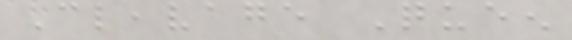Cleavage Queen
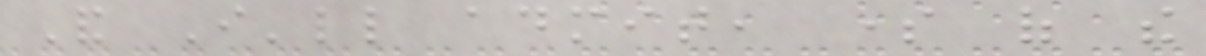And I'll admit, some of the
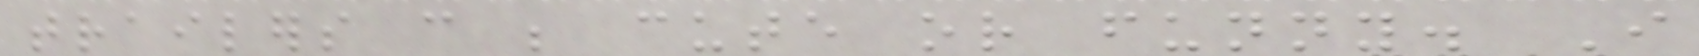trailers can be cute or funny. I
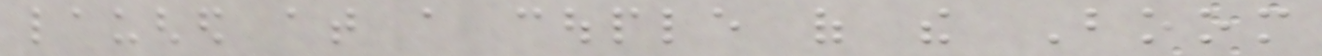laughed at a couple of the Boom
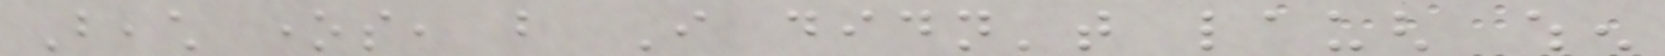Beach ones, but I didn't laugh when
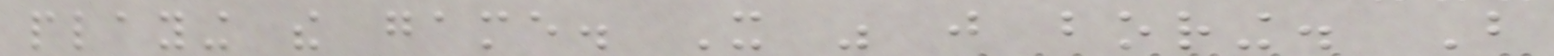playing the game. It was just boring. But
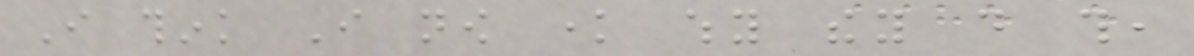I think I now know why they do this,
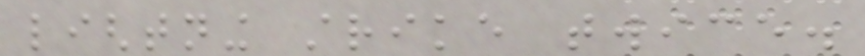lightning strike twice.
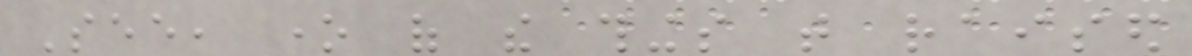See, one of the things that raised
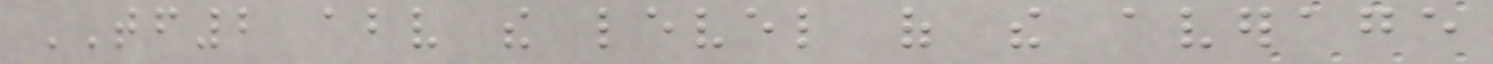TF2 above the level of the average
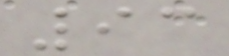93
